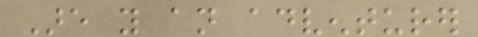Are you an adventurer
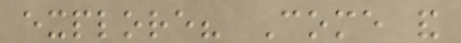explore? Come and
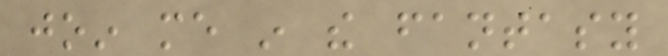join me in the fantasy
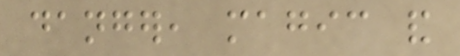danger, magic and
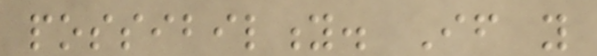possibility. If you
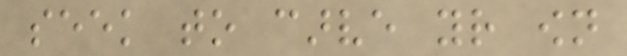seek to carve your own
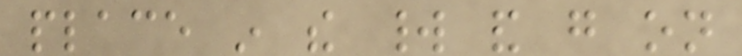place in the world and go on
